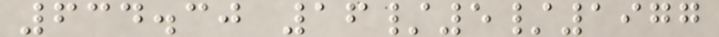634.30 16/5/1977
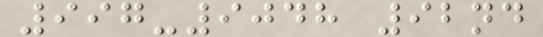997-9048 92nd
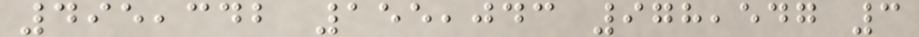495,342 155,043 978,547 3
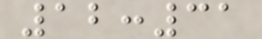12:31
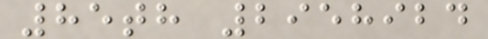85th 2958924
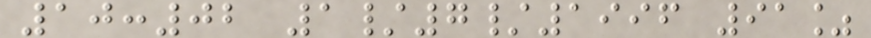10:02 1/7/1996 91%
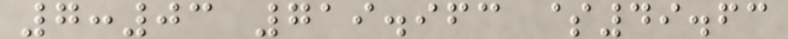7:03 719.963 $49.63
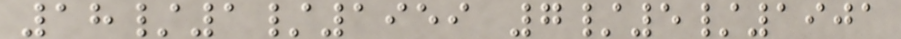18/1/1959 7/5/1901
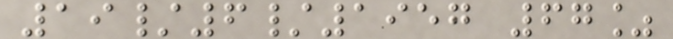19/6/1957 67%
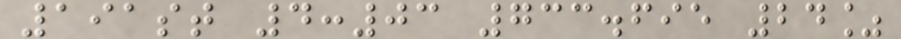191st 4:03 733.695 24%
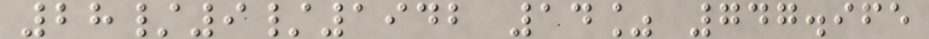28/9/1942 14% 747.965
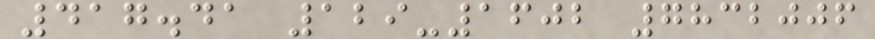417.41 129-1602 7832006
